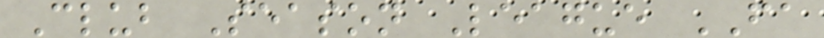Club Season League FA
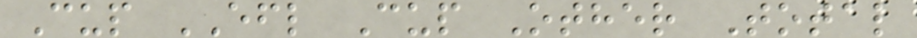Cup EFL Cup Other Total
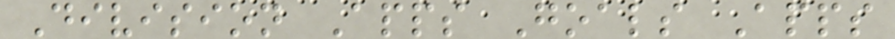Division Apps Goals Apps
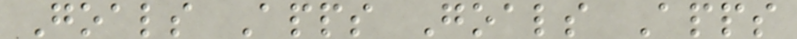Goals Apps Goals Apps
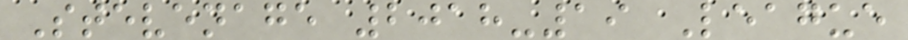Stevenage 2018-19 League
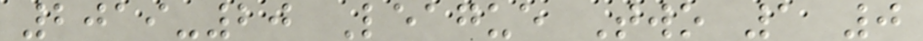2019-20 League Two 1 0
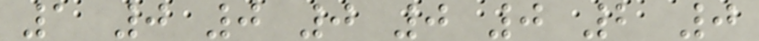1 0 0 0 0 0 2 0
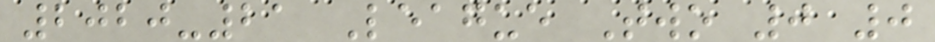2020-21 League Two 0 0
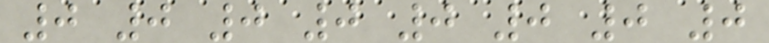0 0 0 0 0 0 0 0
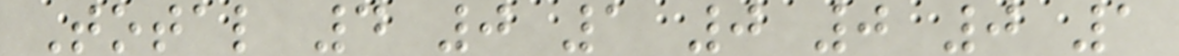Total 4 0 1 0 0 0 1
